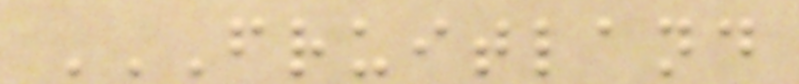FRUITLAND
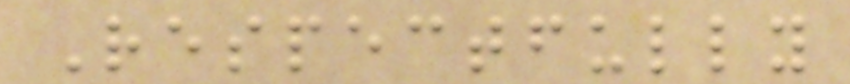Respectfully
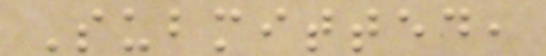Submitted,
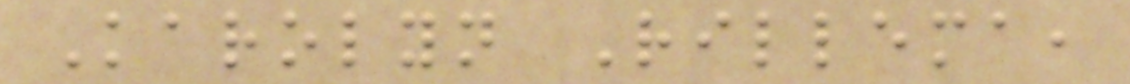Karolyn Rillema,
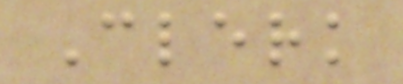Clerk
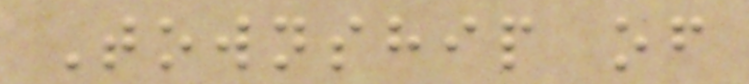Township of
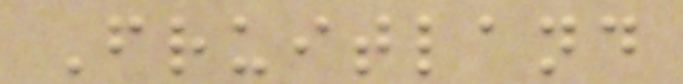Fruitland
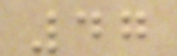47
